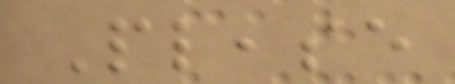Please
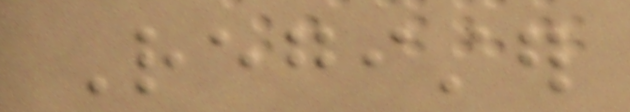Register
